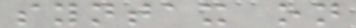syntax on
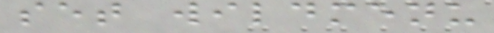set wildmenu
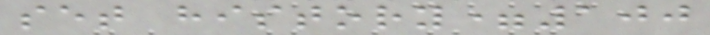set history=100
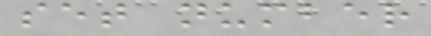set number
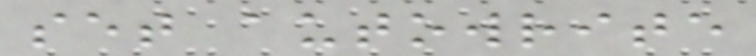set autowrite
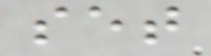set
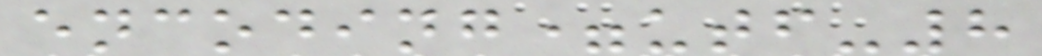encoding=utf-8
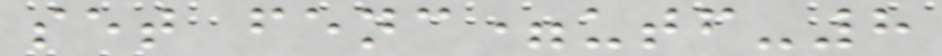set fenc=utf-8
